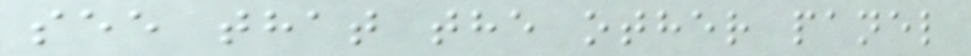see that the other panel
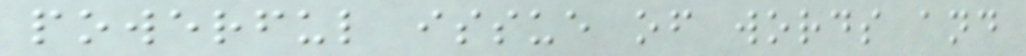powerful issue of words and
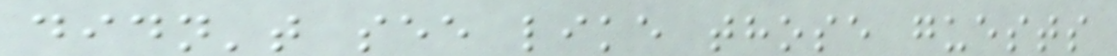didn't see like those guests
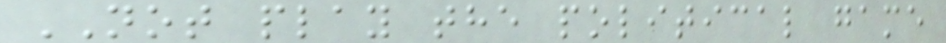NOT play the political game
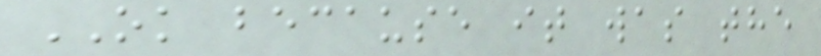OK because it was the
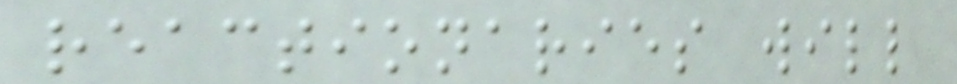reactionaries will
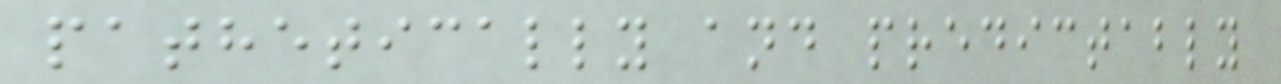pathetically and predictably
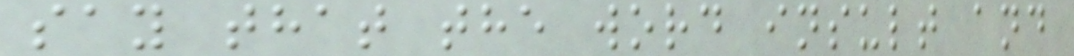say that the word insult and
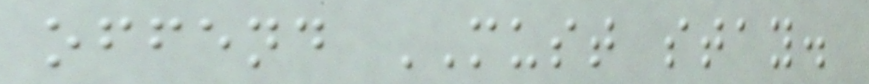offend MUST stay.
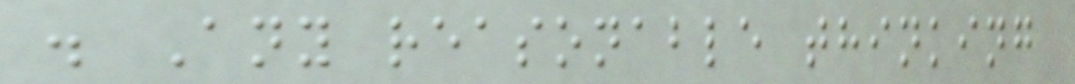. Any reasonable thinking
